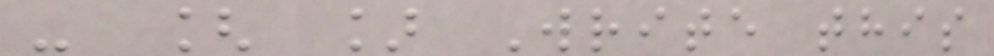- [ ] Write this
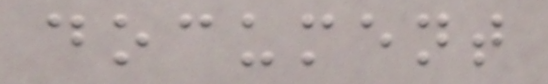document
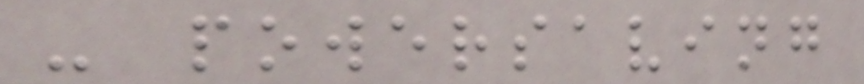- powersaving
